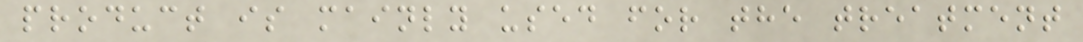product is mainly used for the treatment
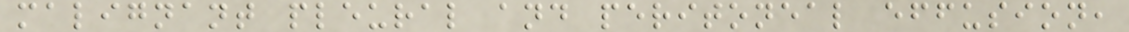malignant pleural and peritoneal effusion,
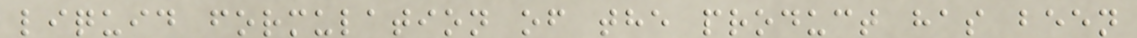liquid formulation of the product has been
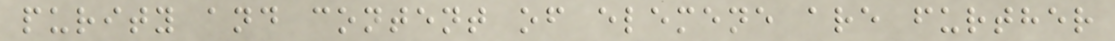purity and content of elemene are further
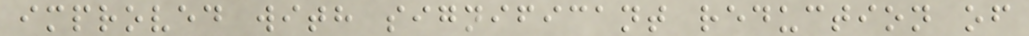improved with significant reduction of
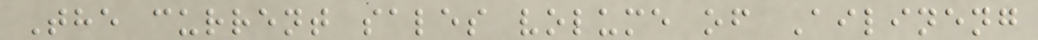The current sales volume of Ailineng
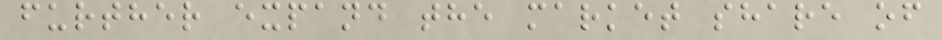further expand the market share of
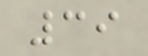39
